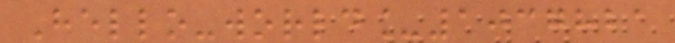Hello-world_1037821
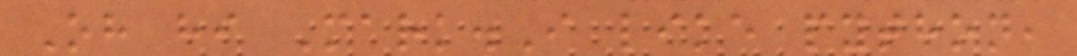Oh hi Mark.I like python,
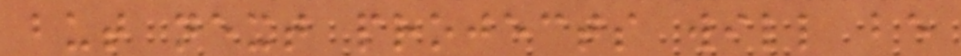but next projects will be
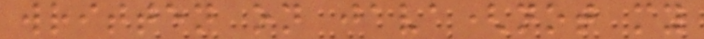written on java(not my
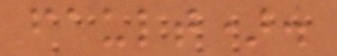fault).
